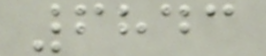6843
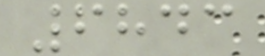6843
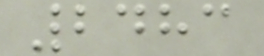2483
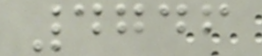4746
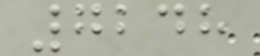7248
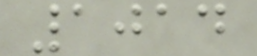1014
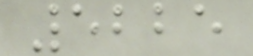5225
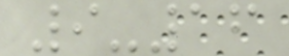9-16
